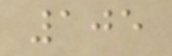105
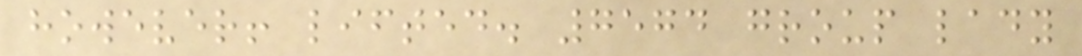however! lifted. 7574 group lady
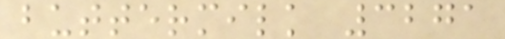buttermilk 3271
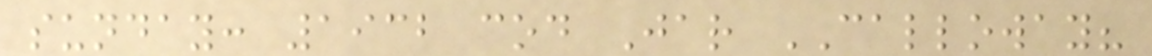sunday: 1932 cod Jar CALLOWAY?
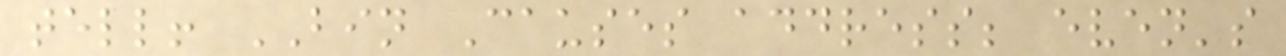tell! BIN Causes address; even's
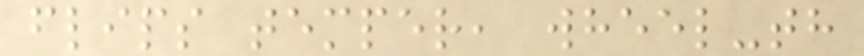flips temper, wheel-th
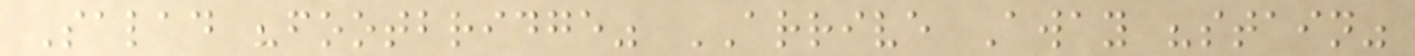Salad "footbridge" ARRIVE Away "stain"
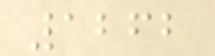1262
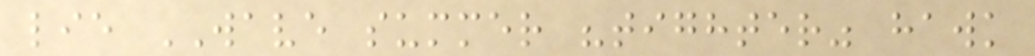lie WAVE summer "tighter" hawk
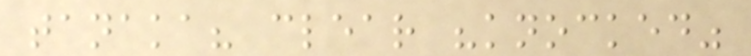tanaka? clear "knocked"
